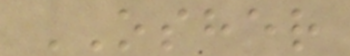OSHER
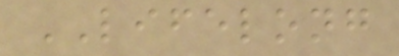LIFELONG
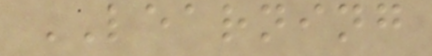LEARNING
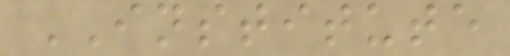INSTITUTE
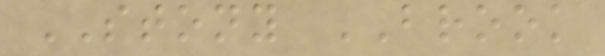STONY BROOK
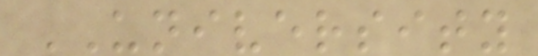UNIVERSITY
